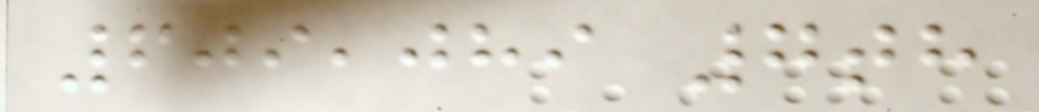609,089 7th
